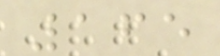165
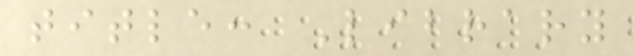title: Library
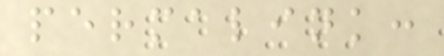permalink:
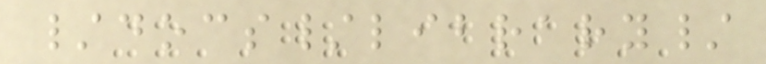/docs/library/
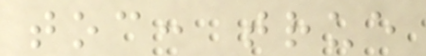toc: true
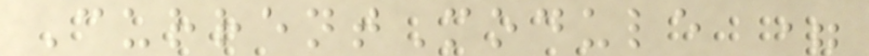CurrentModule =
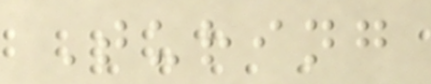Turing
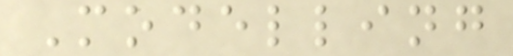Modelling
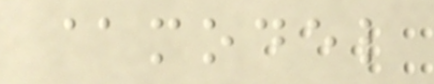@model
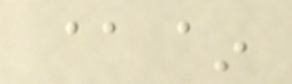@~
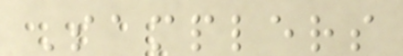Samplers
